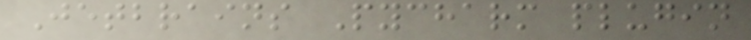Jetbrains Pycharm plugin
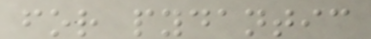for pydantic
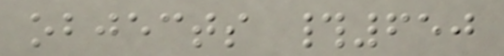objects #650
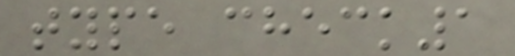type check1
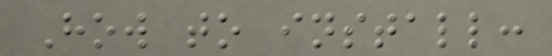How to install:
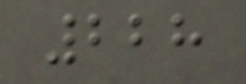228
